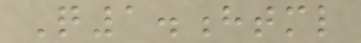Q1.html
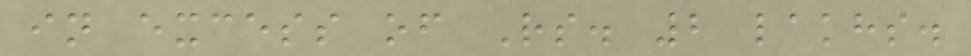in excess of Rs. 2 lakhs.
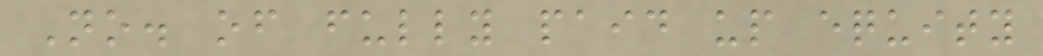No. of fully paid up equity
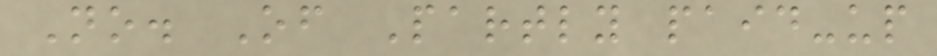No. Of Partly paid-up
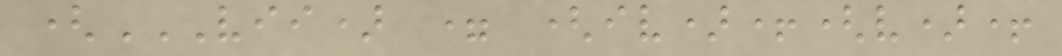(VII) = (IV)+(V)+
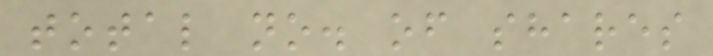total no. of shares
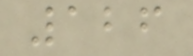126
